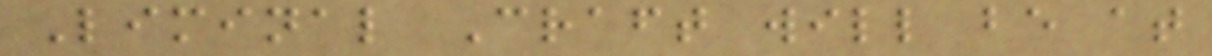Liminal Craft will be at
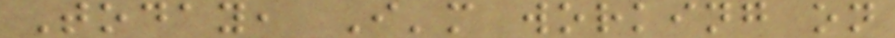Today, I'm working on
